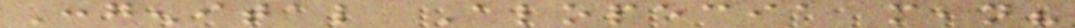Congenital Alopecia mean?
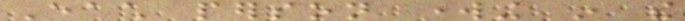Each person working in the
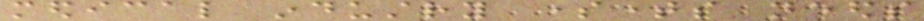medical industry sometimes needs
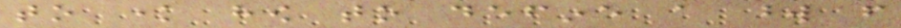to know how to define a word from
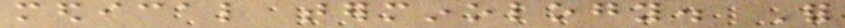medical terminology. For
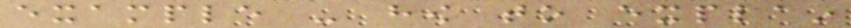example - how to explain
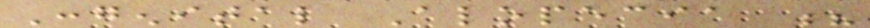Congenital Alopecia ?
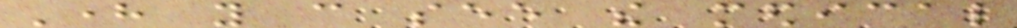Here you can see the medical
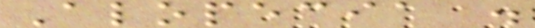Alopecia .
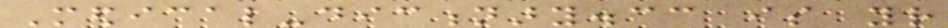Medical-dictionary.cc is your
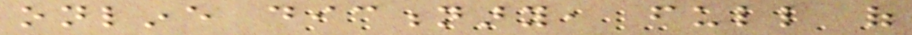online dictionary, full of
